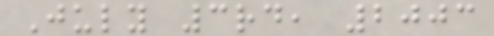July 3rd, 2003
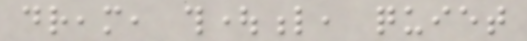dream, thoughtful, quiet
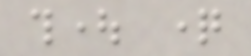thought question
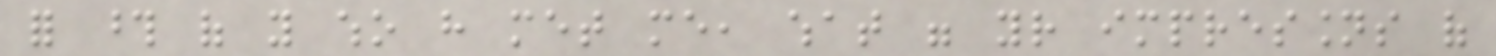for those of you who have met me, what were your impressions of
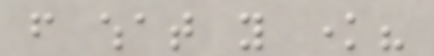from what you know?
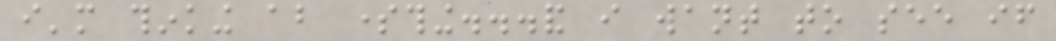i'm thinking about something...and i want to see if
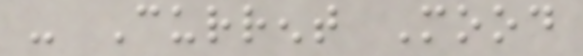- Current Mood
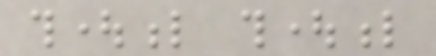thoughtful thoughtful
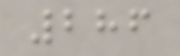286
